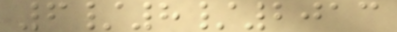6/8/2013
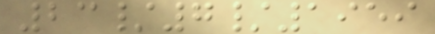23/7/1959
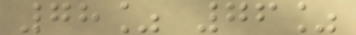78% 76%
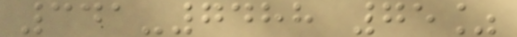341-7488 75%
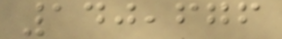140,676
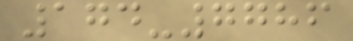174-7786
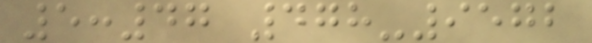5:47 478-9572
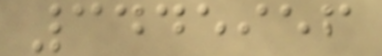3445956
